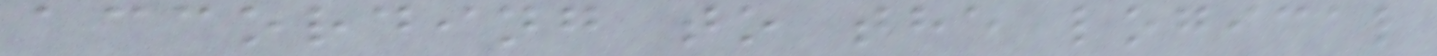according to the logical
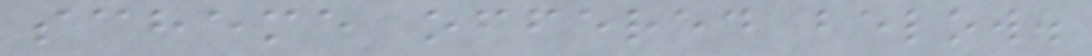scheme offered below.
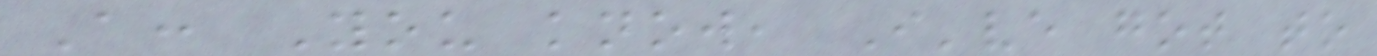A: You know, I've got to
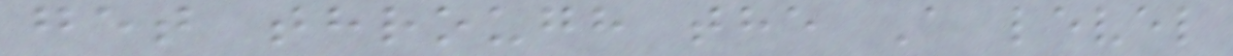get through the A level
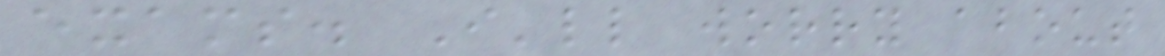exams. I'll worry about
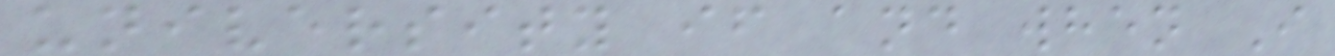university if and when I
